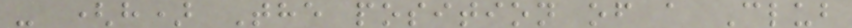- (h) The position of a Club
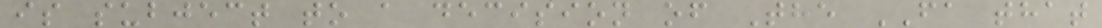is subject to a decision of The FA that
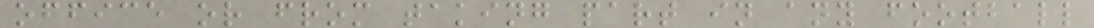office or from taking part in any football
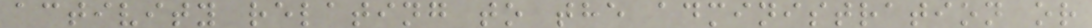activity relating to the administration or
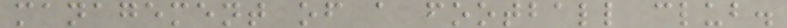management of a football club.
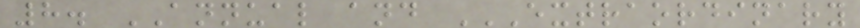8. ANNUAL and EXTRAORDINARY
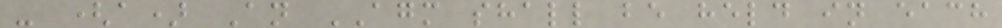- (a) An AGM shall be held in each
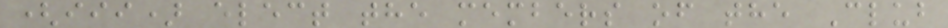(iii) elect the members of the Club
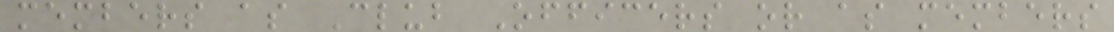members as Club Officers or as members
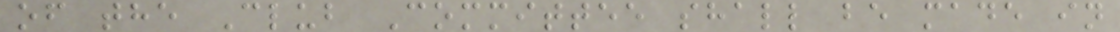of the Club Committee shall be made in
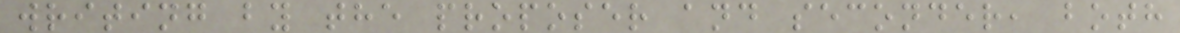writing by the proposer and seconder, both
